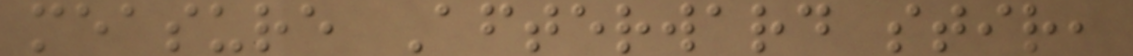measure Afterward stir,
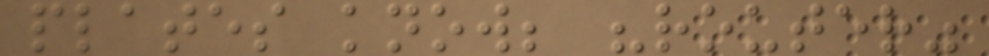plates know; "router"
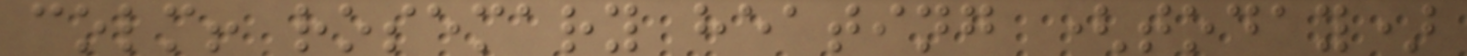colm! rosemary heating (today)
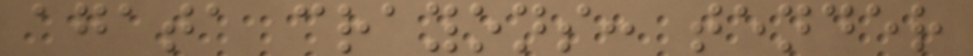agata crayons: tender
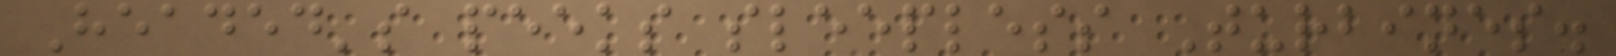Headed's peeks sleepless Turbines.
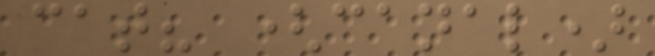cat? (canal)
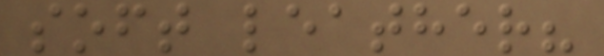soft leather?
